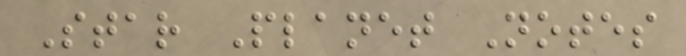Star Planet Notes
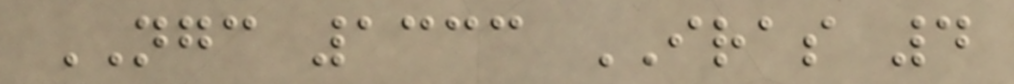NGC 1333 IRAS 4
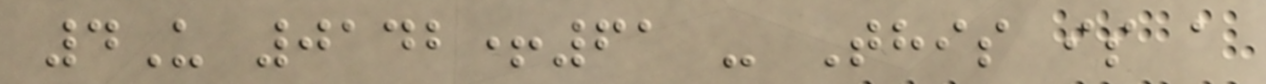4U 0142+61 - This is a
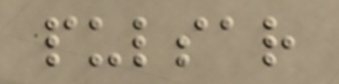pulsar
